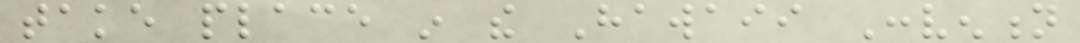take place in the Hawaii Convention
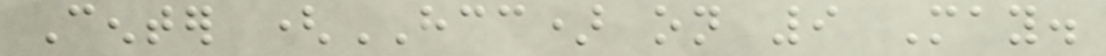Center (HCC) on 9 May.
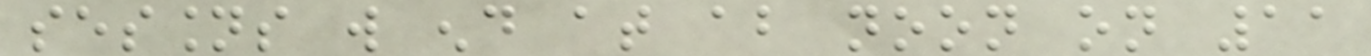sessions will end at about noon on 11
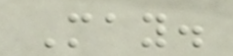May.
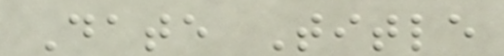Date Title
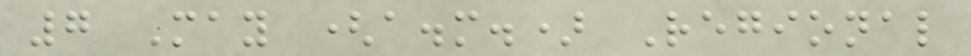7 May (a.m.) Regional
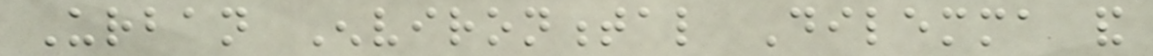Urban Environmental Dilemma and
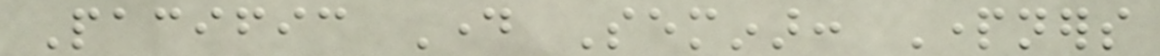Pacific Day Seminar: Partners
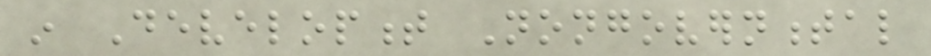in Development Nongovernmental
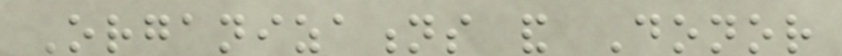Organizations and Donor
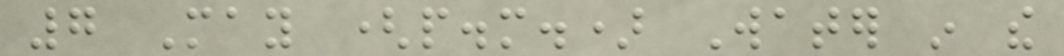7 May (p.m.) Water in the
